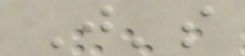J's
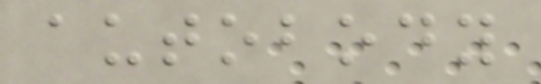autobody
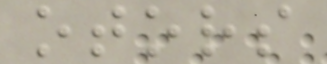otors
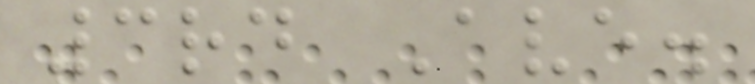3rd Ave.
